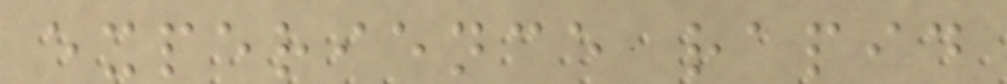experience rapid
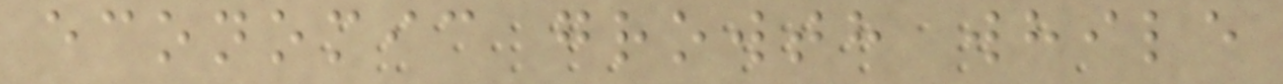economic growth while
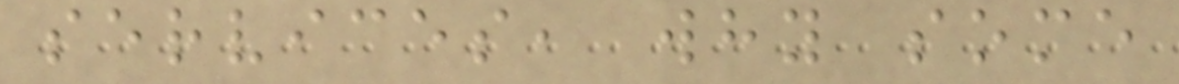services, why some
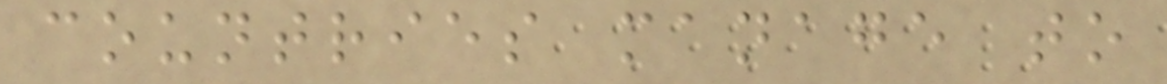countries manage to
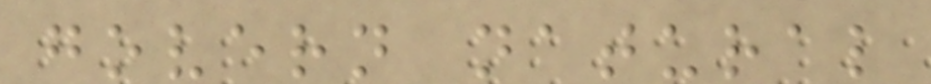govern natural
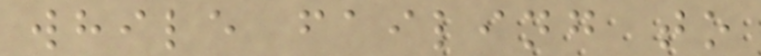while failing to
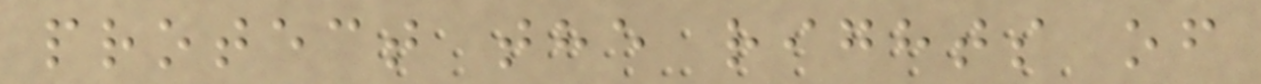protect the rights of
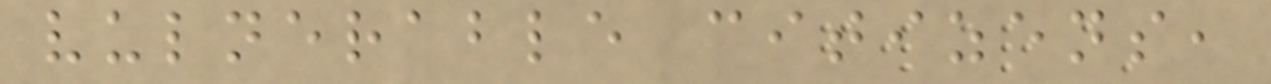vulnerable citizens,
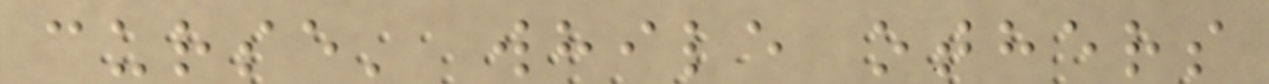curse' while others
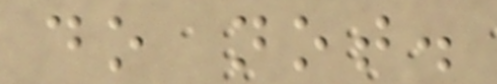do not.
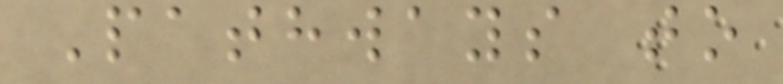Pathways to
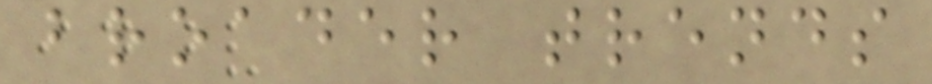broader trends
